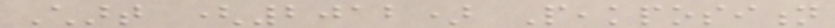Chart (2012) Peakposition
